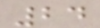24
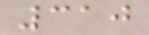310
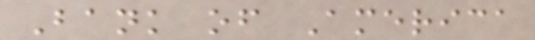Bank of America
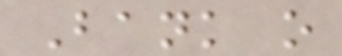Bank o
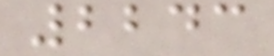2243
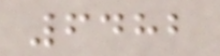6482
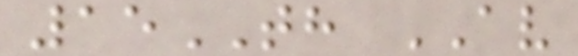15TH AV
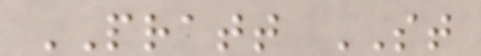PRATT ST
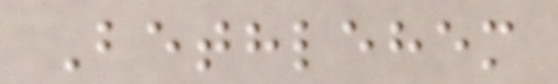Bethlehem
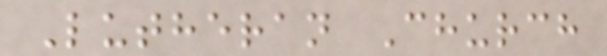Lutheran Church
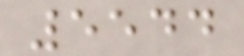5544
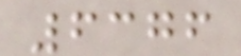6376
